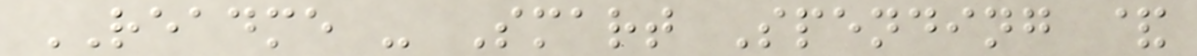README - Smart Spending &
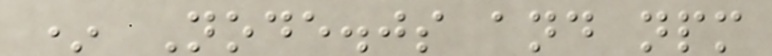* Node.js and npm
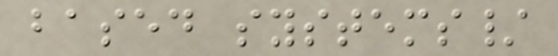based systems/
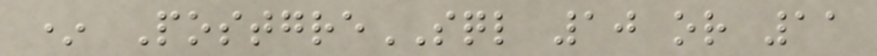* PostgreSQL 10 or 11
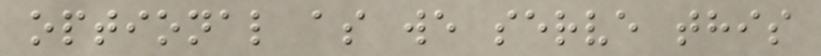optional as we serve this
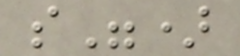s")
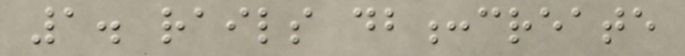1. rails db:create
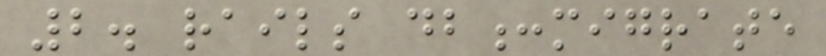2. rails db:migrate
